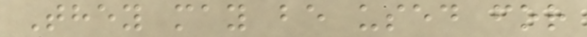They may be used for
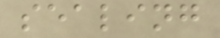sealing
